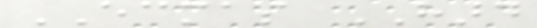ECMAS HARD
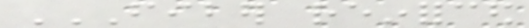FIBER REINFORCED
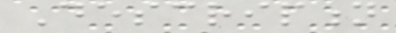Description
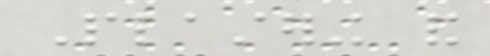Plastering and
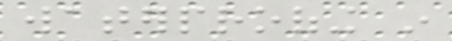waterproofing in
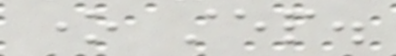one step.
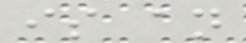is an
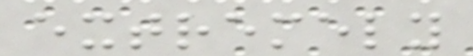extremely
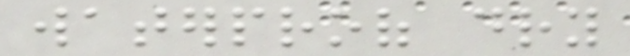waterproof dry
